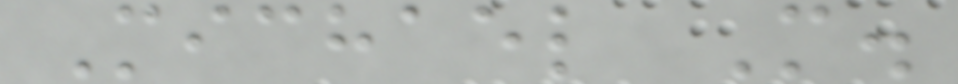Michael M.
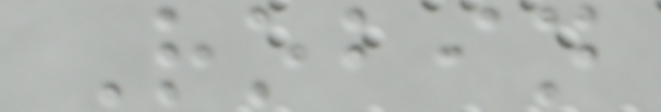Robin
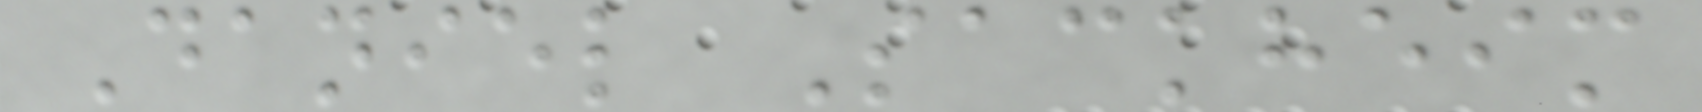Daniel Sackheim
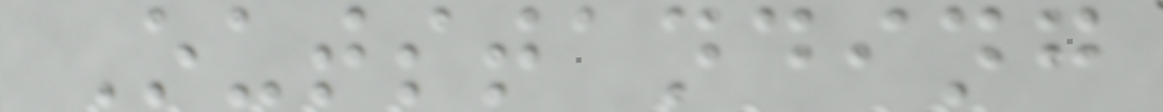Outstanding
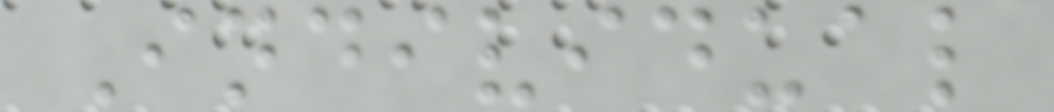Individual
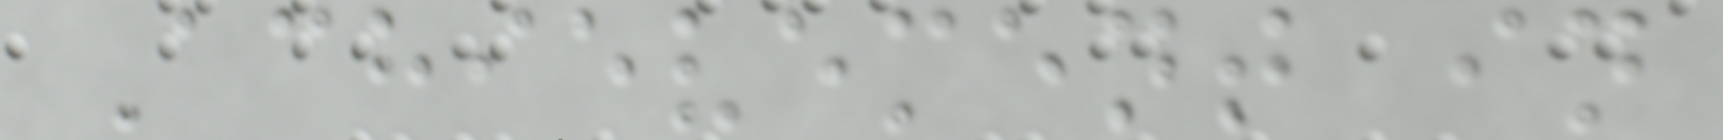Achievement in
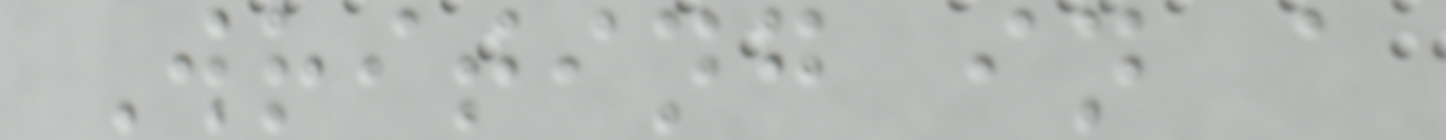Writing in a
